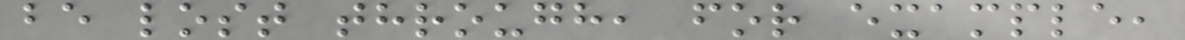be lost through, for example,
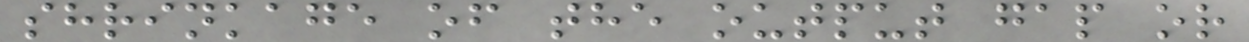shrinkage of the output gap or
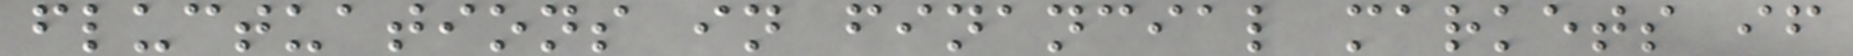fluctuations in financial markets if
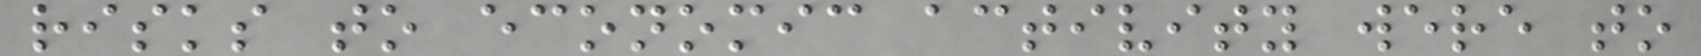risks to economic activity were to
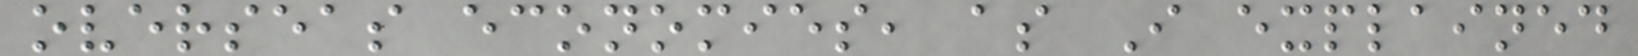overseas economies, as I explained
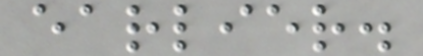earlier.
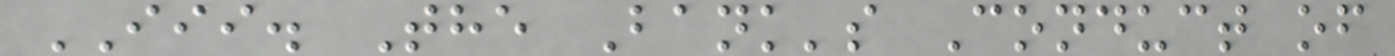III. The Bank's Conduct of
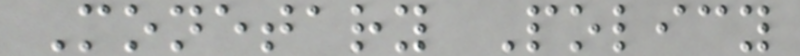Monetary Policy
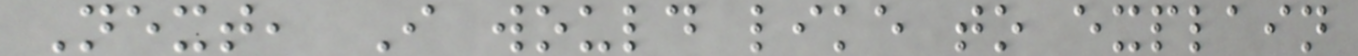Next, I would like to explain
